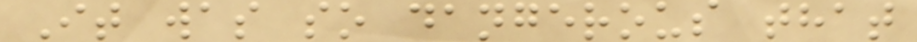It was so dangerous that
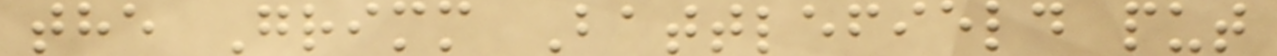the Grimm Battlefield put
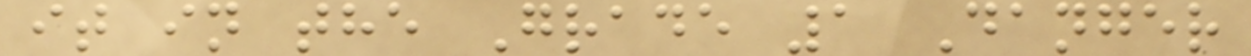it in the Grade 1 Danger
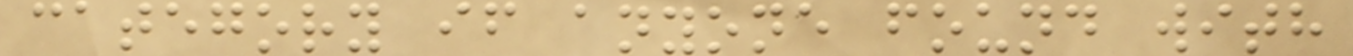category if anyone found with
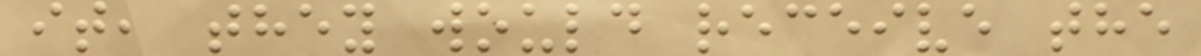it, they would receive the
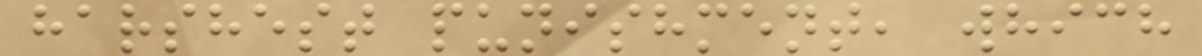harshest punishment, which
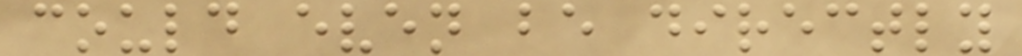could even be directly
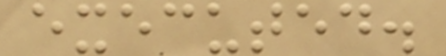executed.
